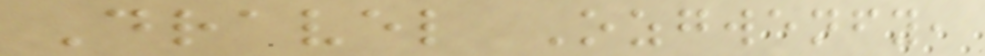Dravel Ozgwenfy,
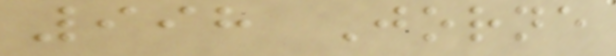998 Jorne
